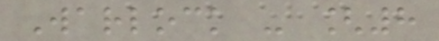Warlock - [8
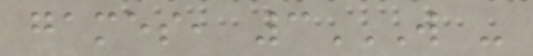games, 3W -
